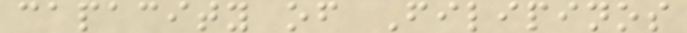capacity of Filipinos
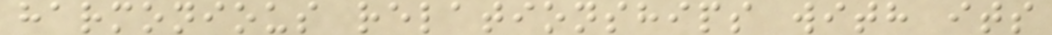harmonious relationships with its
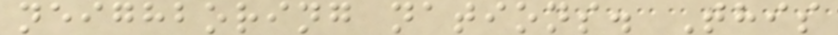neighboring nations. This
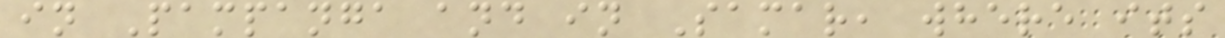in Pampanga and in Samar, where its
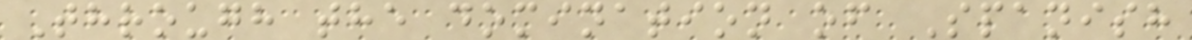Through the domination of Spanish
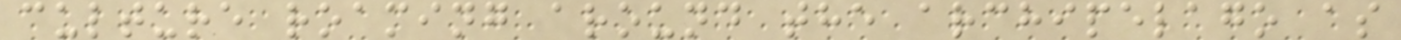culture roaming around the archipelago as
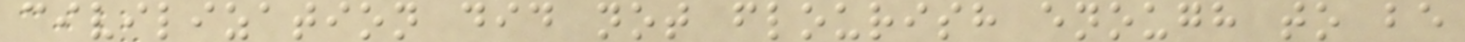civilization did not flourish enough to be
